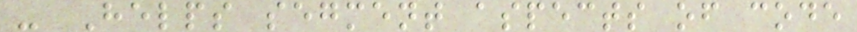- Helps segment aspects of code
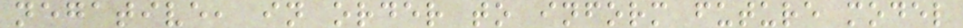negative, in order to inform future model
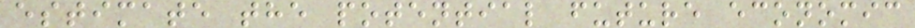estimate the potential future economic
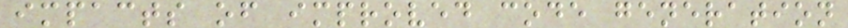impacts of improved code generation
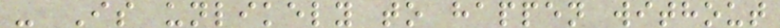- Is unlikely to happen without
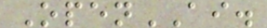OpenAI.
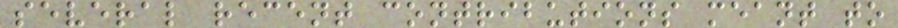several recent contributions meant to
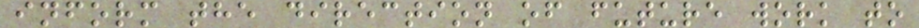inform the direction of future work to
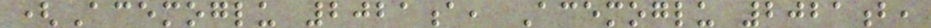(Acemoglu 2021a, Acemoglu 2021b,
